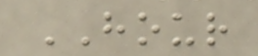HOUR
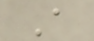A
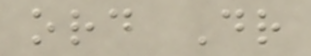ord Dr
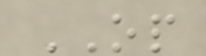OP
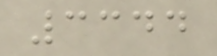3344
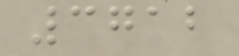3712
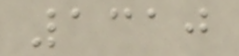1310
